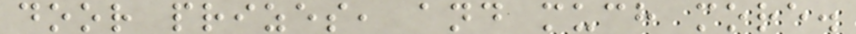door prizes, and much more.
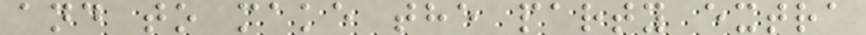and to make the party extra
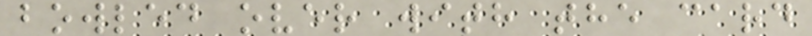bowled over with the card
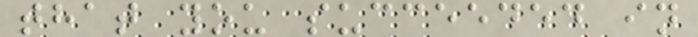that you succeeded in
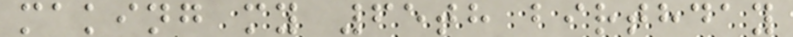making my 65th birthday
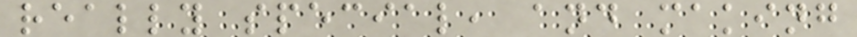really special, and making
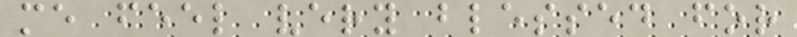me feel very blessed for
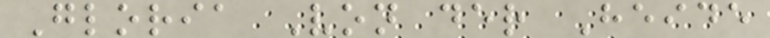Gloria Von der Heide
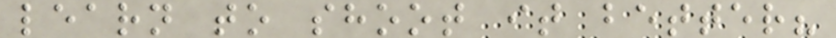learn to shoot it better?
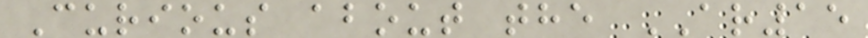Curious about the AR15
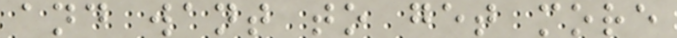and want to get more
